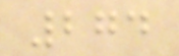274
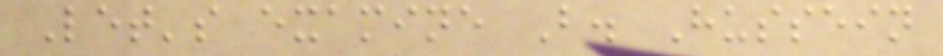Let's examine B. Hussein
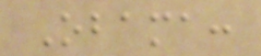Obama:
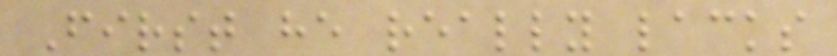First he really lacks
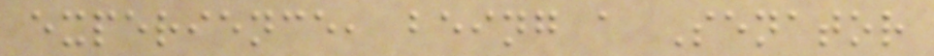experience, being a Senator
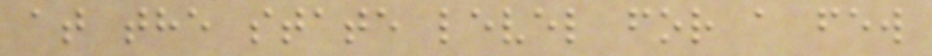at the state level for a few
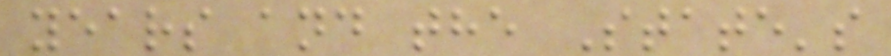years and the State's
